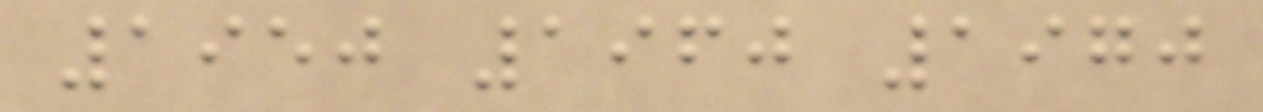1950 1960 1970
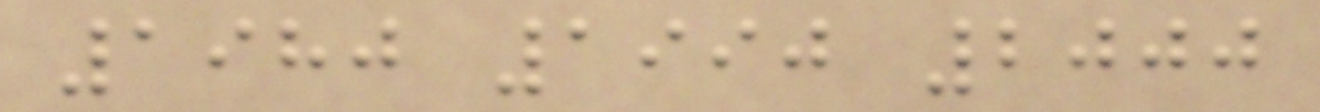1980 1990 2000
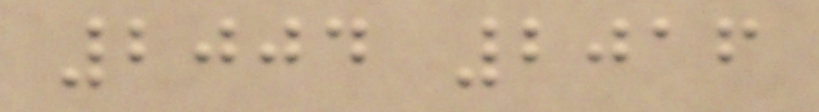2004 2016
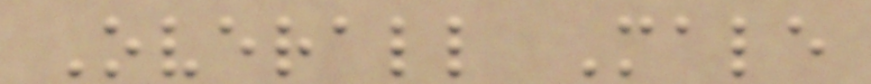Overall Male
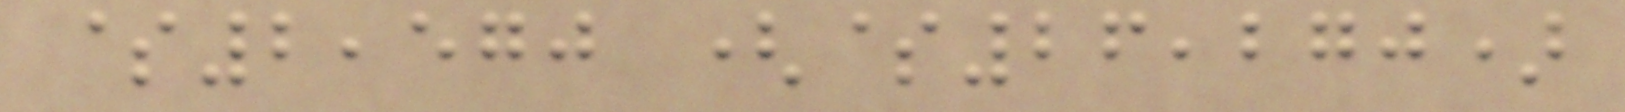$2,570 ($26,270)
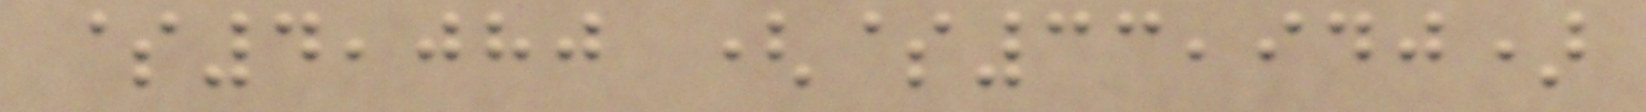$4,080 ($33,940)
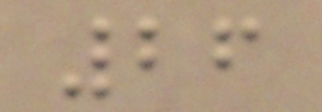26
